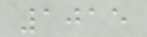1015
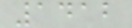1412
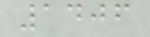1406
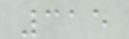315
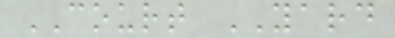COURT YARD
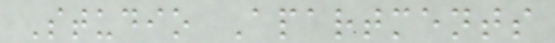Studio Apartments
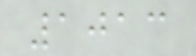1013
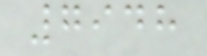7948
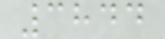3844
